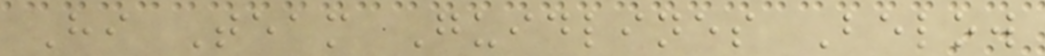Hi Team Guidlines Below
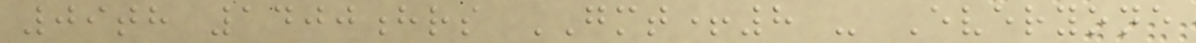09th 1400hrs GMT+8 - Everyone
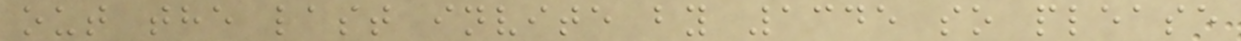out the last invite by 1345 so please
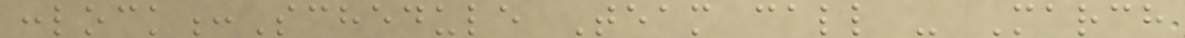:lock:Schedule Team call - March
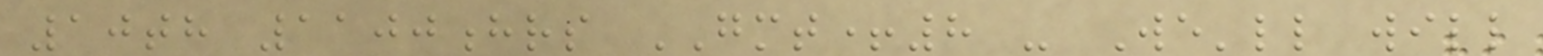10th 1100hrs GMT+8 - We'll will
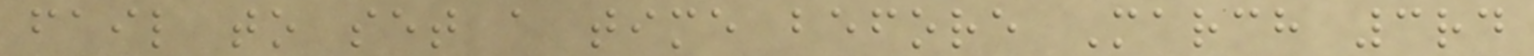fail to set a time before March 3rd
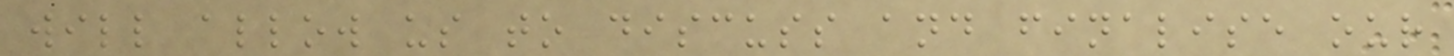will allow us to discuss and finalise our
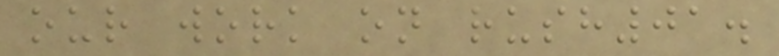our work on rush01.
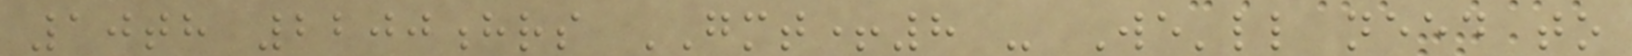10th 2200hrs GMT+8 - We'll need to
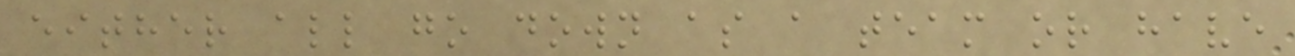either all go down as a team or have
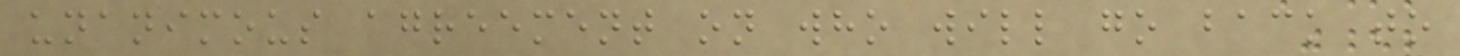unanimous agreement on who will go back to
